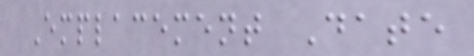Emplacement Date
